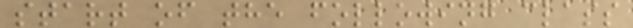start of the following class
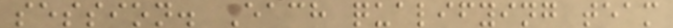session. Each qualifying team
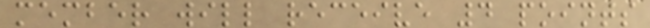member will receive 4 points
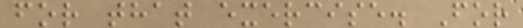for that exercise. For
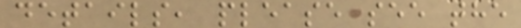details, please see the
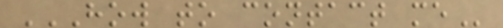HOW TO CONTACT ME
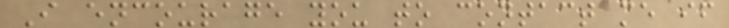I encourage you to contact me if
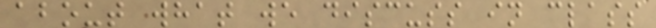about what we discuss in class
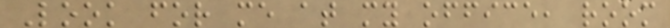Look for me at my office, room
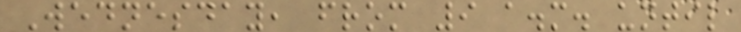Wednesday, from 9 a.m. until
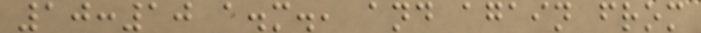10:10 a.m., and again from
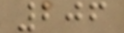206
